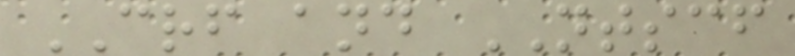CRF and NTSCF
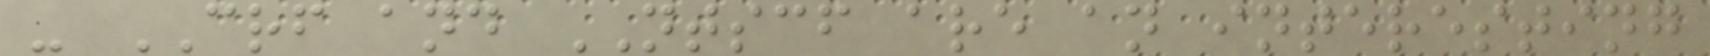- CRF and NTSCF are an interesting
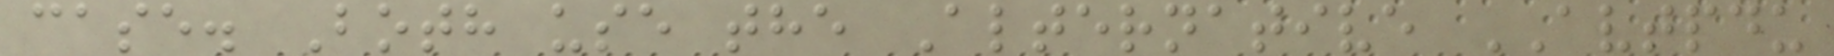case. Both use the Alternative AVTPDU
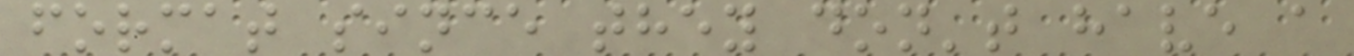format since they don't have a
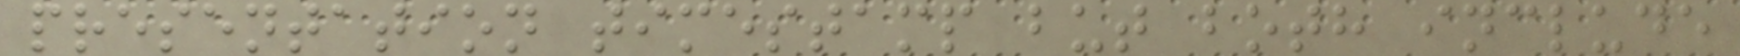presentation timestamp but both include
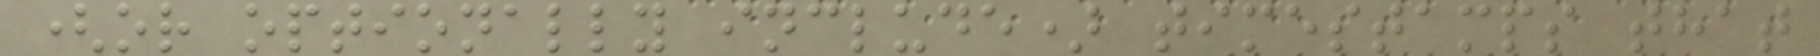(or optionally include) timestamps that
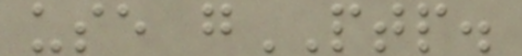use gPTP.
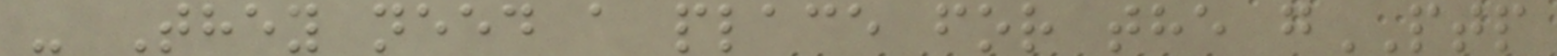- They need a place for the gPTP
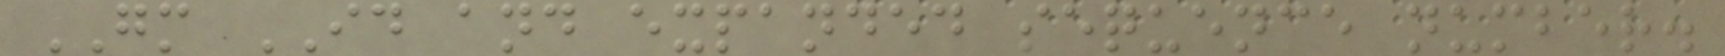GM ID and expanded sequence number.
